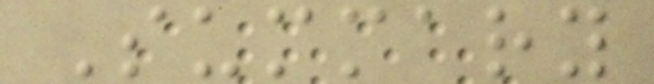Summary
